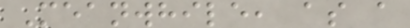Meanwhile, as a
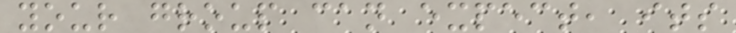your group can expect, its
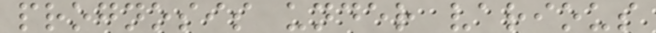prognosis under various
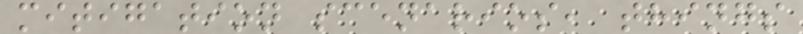mitigation scenarios, things
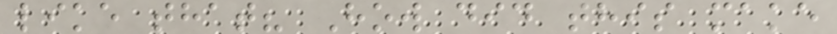like that? How did this make
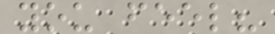you feel?
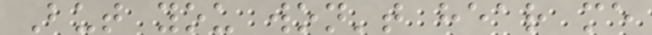But you won't hear me
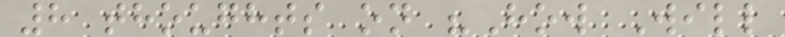8 thoughts on "How Will
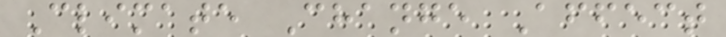Climate Change Affect
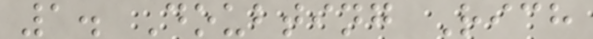1. Doubting Rich
